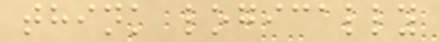think logically
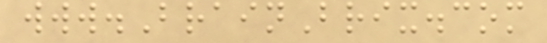www.BrainBrix.com
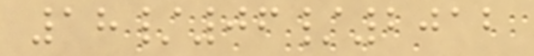18/06/2012
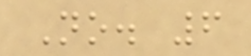No. 6
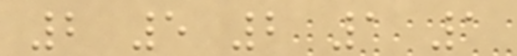2 5 2 1 1
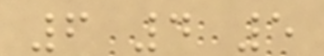6 4 5
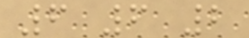6 6 2
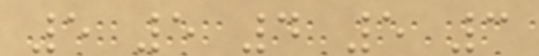5 5 4 5 3
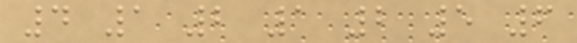4 1 2 1 2 5 6
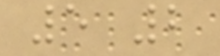5 2
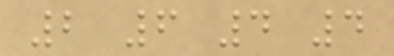2 6 4 4
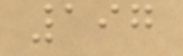197
